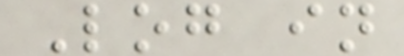Log in
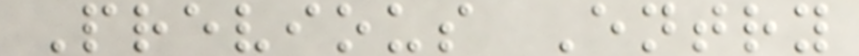Previous Entry
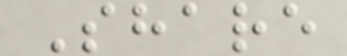Share
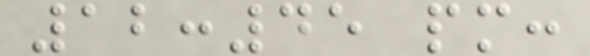12:45 pm:
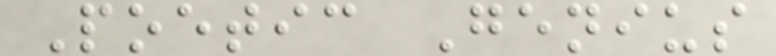Poetic Genius
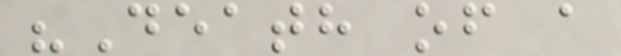"Death of a
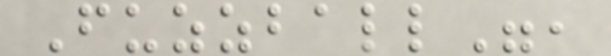Fuzzball",
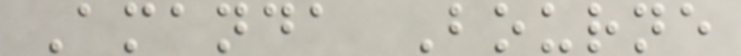Amanda Bourne
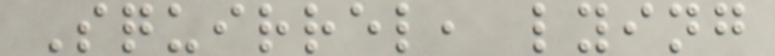Squirrel, lying
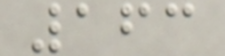163
